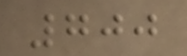700
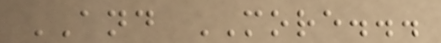AND MORE...
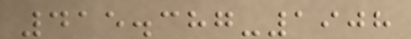415.387-1908
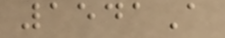1541A
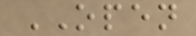OPEN
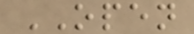OPEN
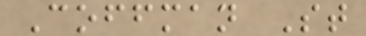Coffman St
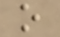o
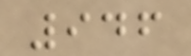946
